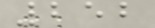252
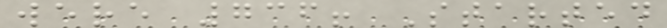were 736! Started
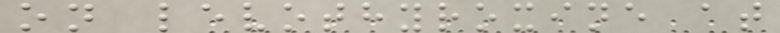on levothyroxine at
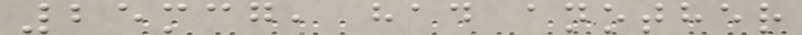25mcg, had another
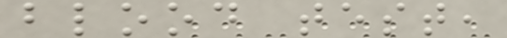blood test,
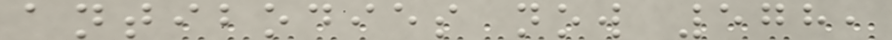antibodies now 578,
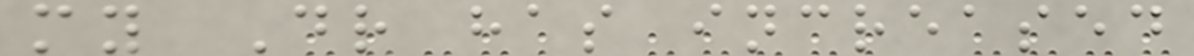my Dr has increased
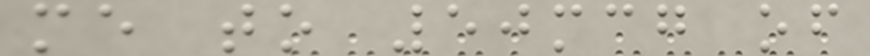me to 50mcg of
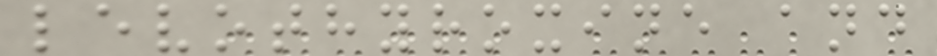levothyroxine and
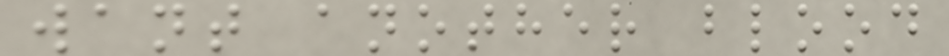want another blood
